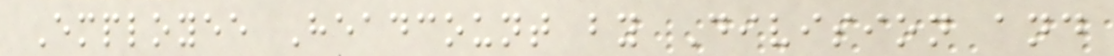Employee Headcount by Division and
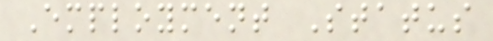Employment Status
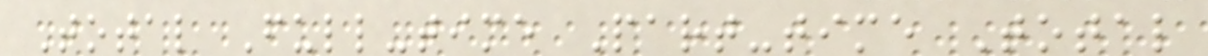Total Full-time Part-time Total
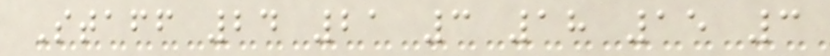Staff 24 21 3 18 15 3
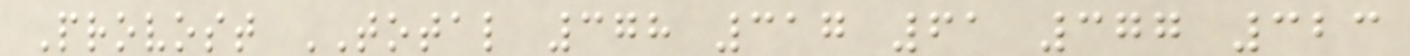Provost TOTAL 378 317 61 377 323
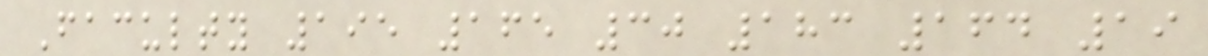Faculty 195 165 30 183 164 19
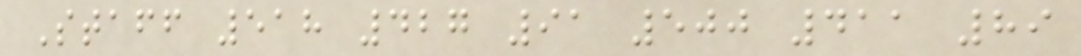Staff 518 427 91 500 411 89
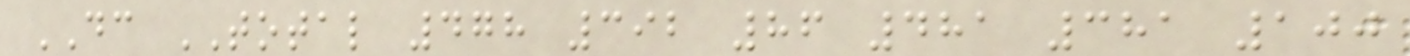DC TOTAL 478 392 86 481 381 100
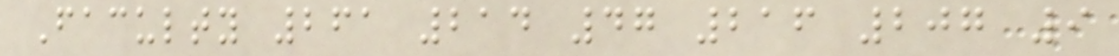Faculty 261 214 47 216 207 9
